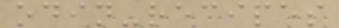odin-recipes
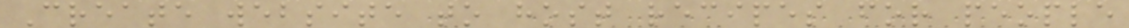Create website to host recipes for people
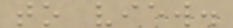to view.
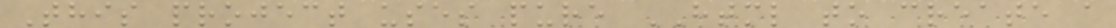This project uses pure HTML to create a
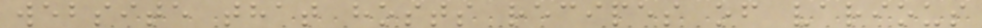website that hosts recipes of various
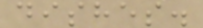dishes.
